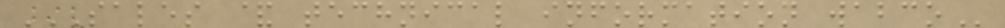SALES & TECHNICAL INFORMATION WABCO
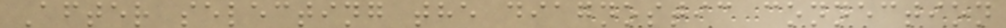After selecting the diagnostic connection
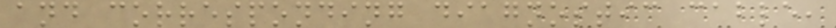and corresponding diagnostic cable,
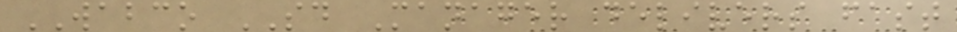WABCO SD Manager delivers fast
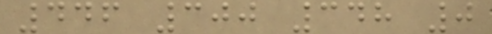446 300 348 0
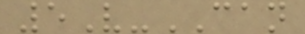5V-CAN
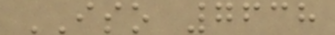ISO 7638
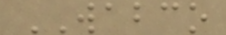WABCO
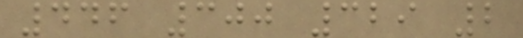446 300 329 2
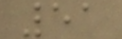51
